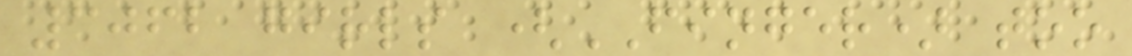3062 girls (FINGER) too
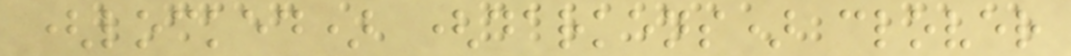(locked) (darkens) clover
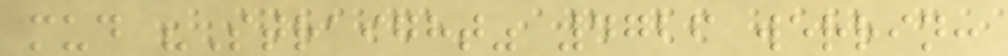mud "Straight" 4726 werrin:
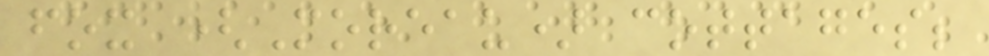fox (Moreau) cottages;
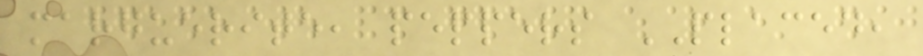marguerite, peppers PLACED,
